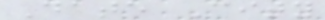Date City
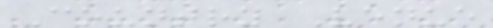Country Venue
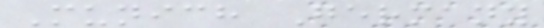Munich Germany
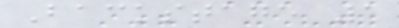Backstage 1
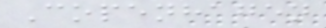Copenhagen
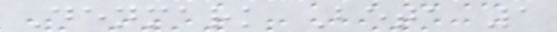Denmark Beta 1
